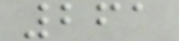261
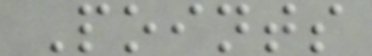Points
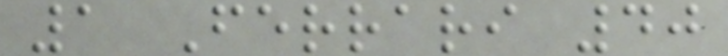1 Ferrari 40
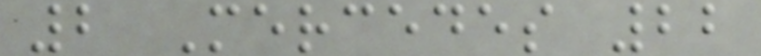2 Mercedes 22
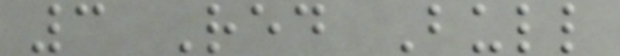3 Red Bull
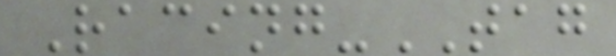Racing-TAG
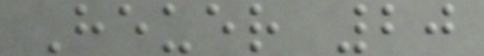Heuer 20
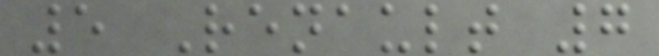5 Renault 7
